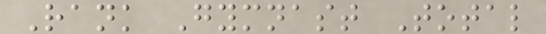Rank Gymnast Total
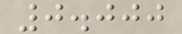0.000
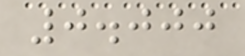0.000
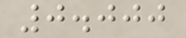0.000
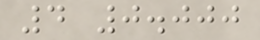4 0.000
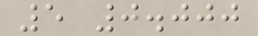5 0.000
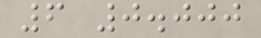6 0.000
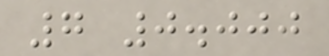7 0.000
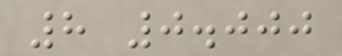8 0.000
